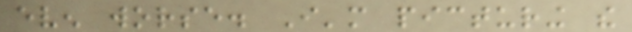even worse. I'm picturing the
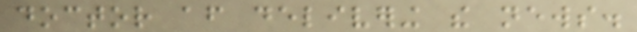doctor after delivering the news.
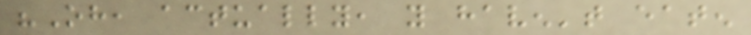"Oh, actually, you haven't eaten
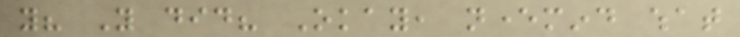you? You did? Okay, nevermind what
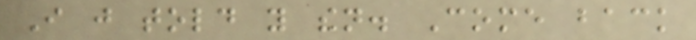I just told you then. Come back
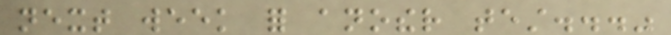next week for another test..."
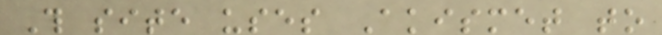This site uses Akismet to
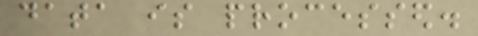data is processed.
